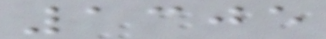1305
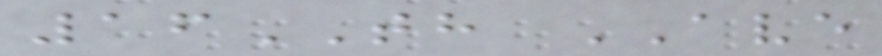16TH AVE
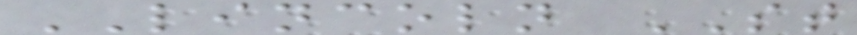LINCOLN ST
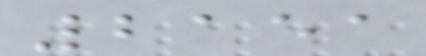2151
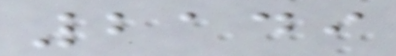2149
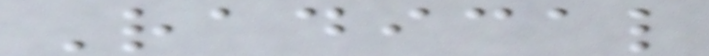Radical
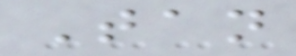Tan
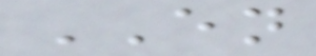EN
